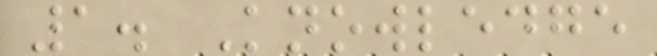1. Knowledge
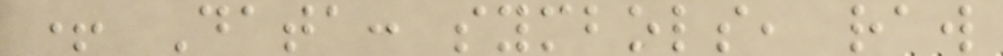+ Data: symbols, raw
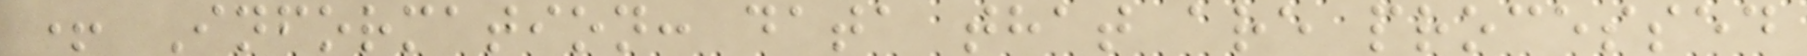+ Information: data that are processed
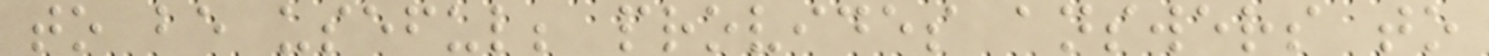to be useful; provides answers to
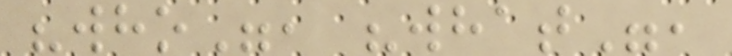"who", "what",
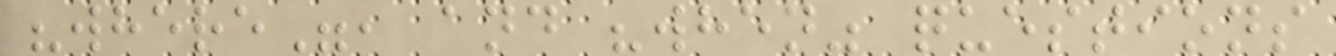"where", and "when" questions
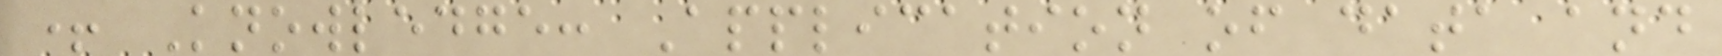+ Knowledge: Application of data and
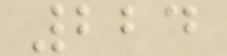224
